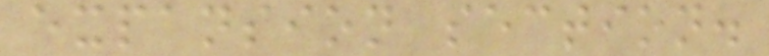expansion section.
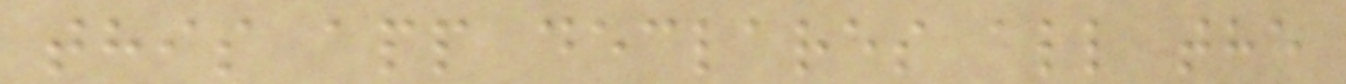this app declares all the
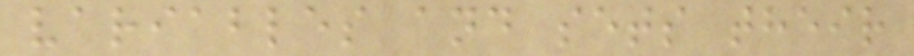variables and sets their
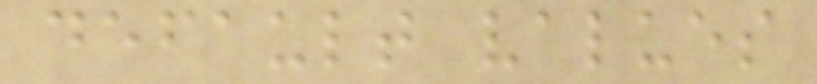default values
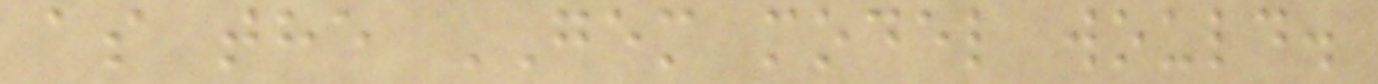as the GEM model would.
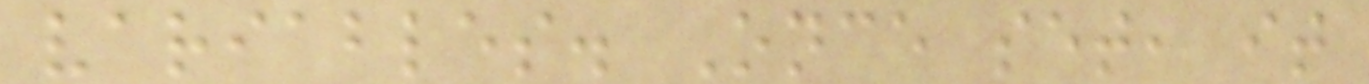variables. Once set, it
